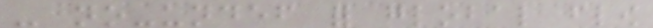- no-undef for global flow
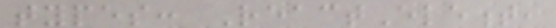types: ReactElement,
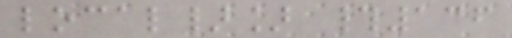local}] #136
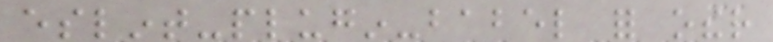eslint-plugin-babel for other
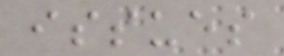issues
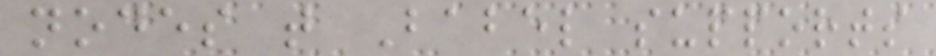nodes that Babel supports
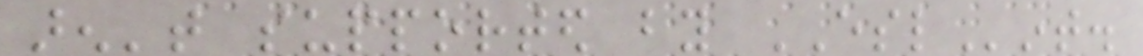aren't supported by ESLint.
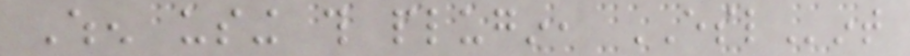When using this plugin, ESLint
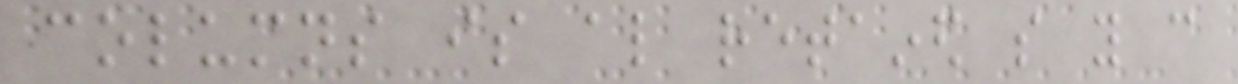columns is also retained so you can
